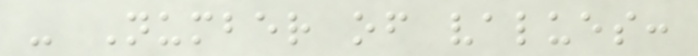- Number of values:
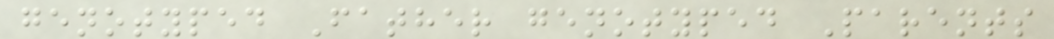genotyped Father genotyped Parents
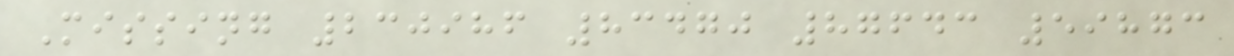Missing 230986 83470 87643 59873
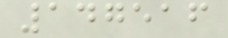147516
